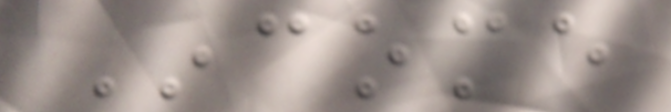Income
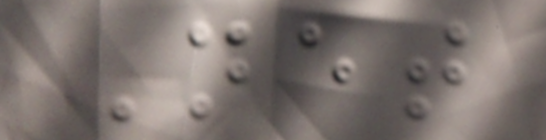Net
